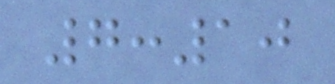7:10
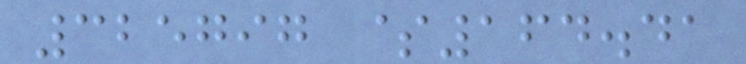325797 $164.41
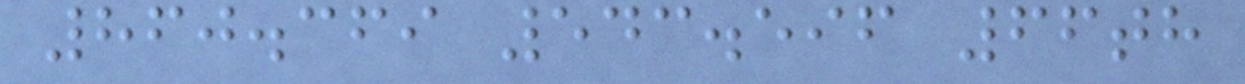860.369 543.596 66th
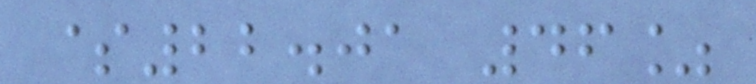$22.01 46%
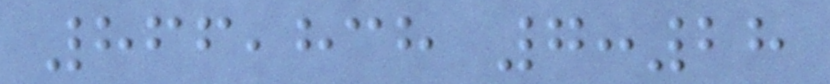866,838 7:28
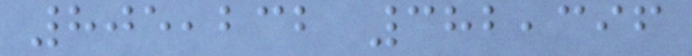805,232 382,396
